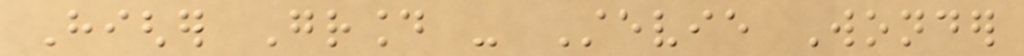Higher Ground - Stevie Wonder
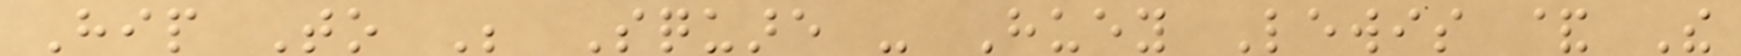Hip To Be Square - Huey Lewis & The
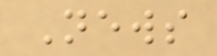News
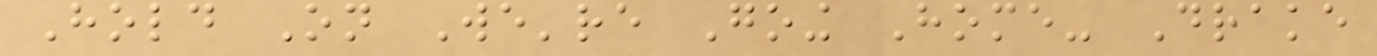Hold On We're Going Home- Drake
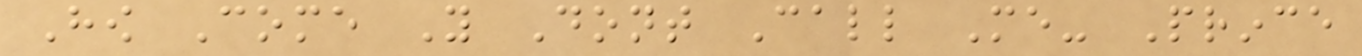How Come You Dont Call Me- Prince
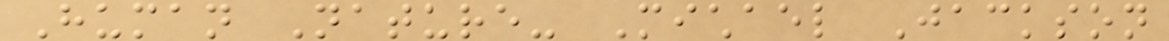Human Nature- Michael Jackson
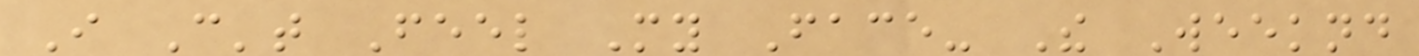I Can't Feel My Face- The Weeknd
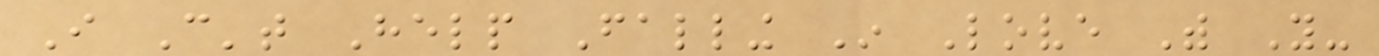I Can't Help Falling In Love With You-
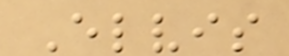Elvis
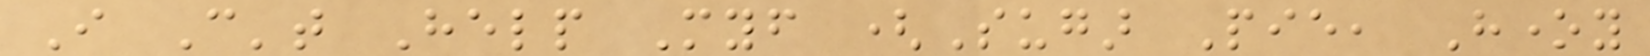I Can't Help Myself (Sugar Pie, Honey
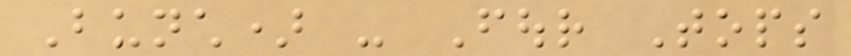Bunch) - Four Tops
